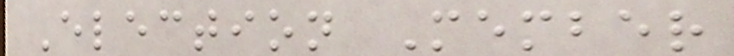Election Member
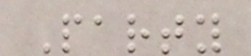Party
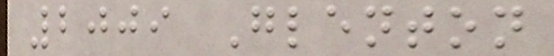2009 Glenton
